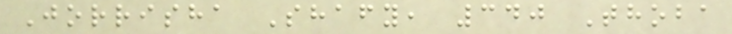Jorrisha Shafy, 340 Thoba
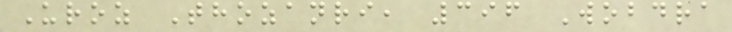Uroz Thozanri, 396 Wobdra
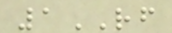1RF
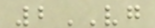2VG
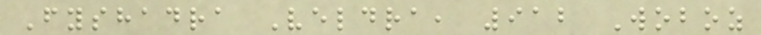Fyshadra Veldra, 912 Woboz
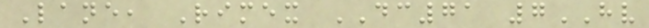Lane, Rimex DC71 7HV
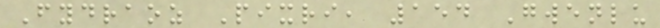Fydraoz Pixri, 154 Gwenlu
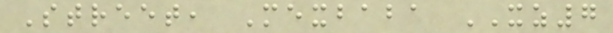Street, Mexbaba XZ7
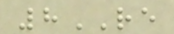8RE
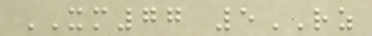XM77 5RZ
